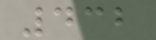432
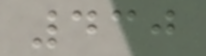430
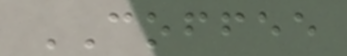COFFEE
